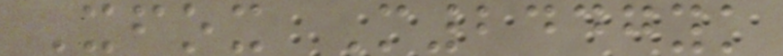Xfox M2447yk
